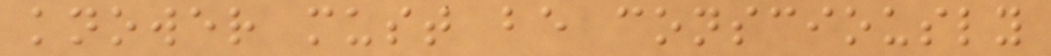knower must be consciously
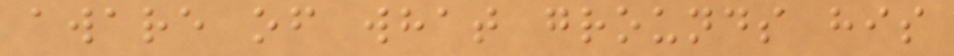aware of what grounds his
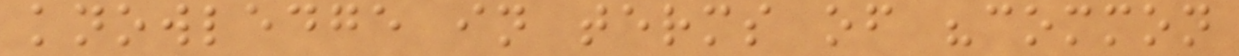knowledge in terms of "common
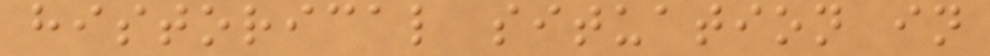historical situation in
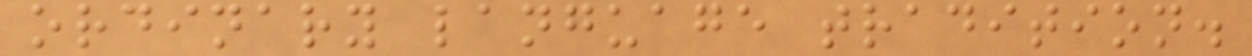ordinary language tradition.
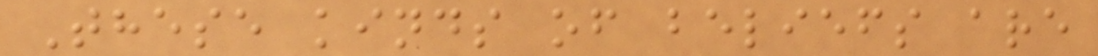These kinds of beliefs are
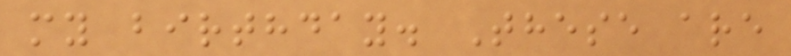my birthday. These are
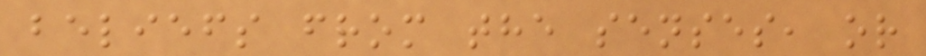beliefs from the senses, or
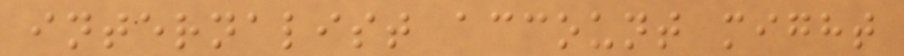internalist account might
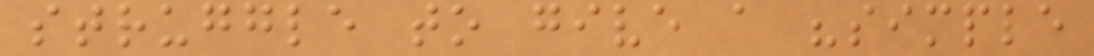struggle to give a "simple
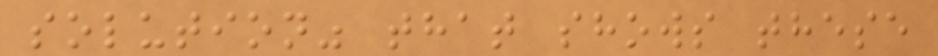solution" that shows these
